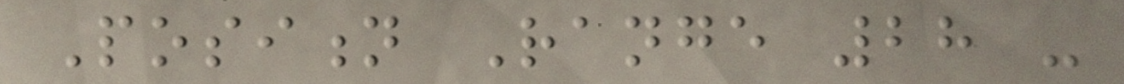Position Range 28 -
